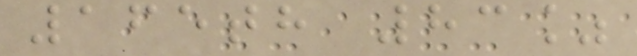165th 83%
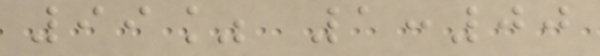99% 1:00
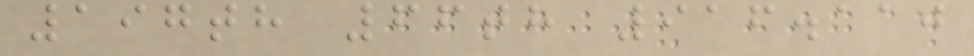197th 66th 916.110
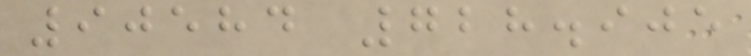90584 728.905
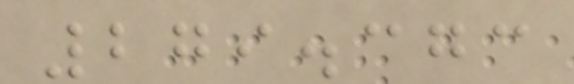279.373
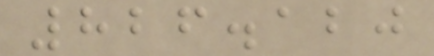826.120
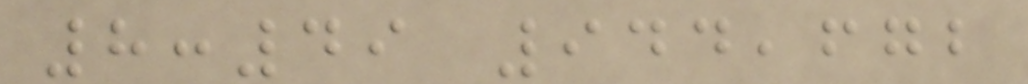8:49 944,672
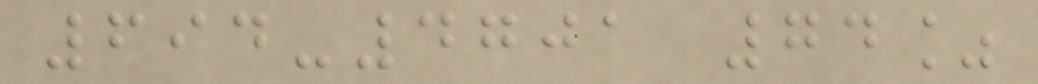694-4701 74%
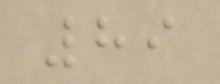89
